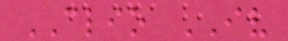CLIO IV
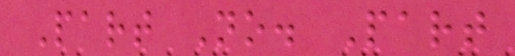Part No. Part
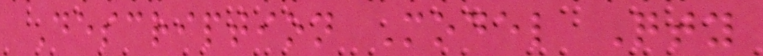Description Model Qty
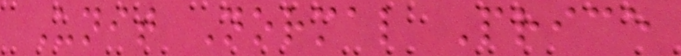Unit Normal Price
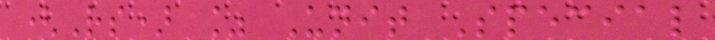(Rs) % Unit Special
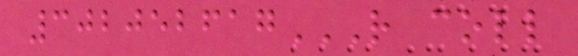302052617R COLL
